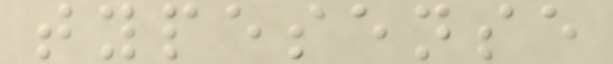typesense
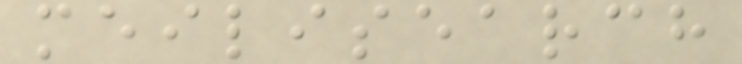meilisearch
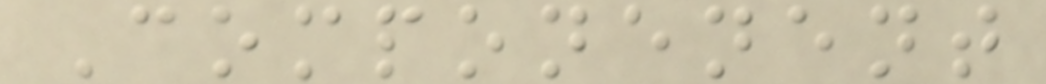Componenent
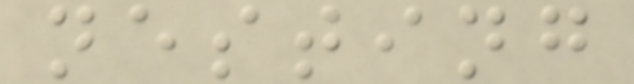nesting
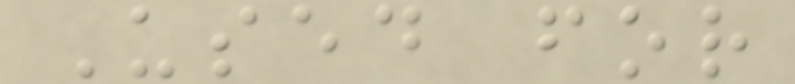Used for
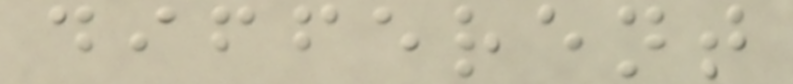different
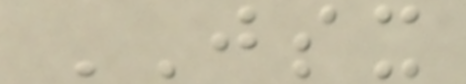JSX
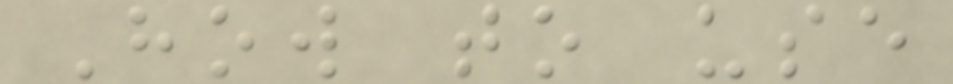How to use
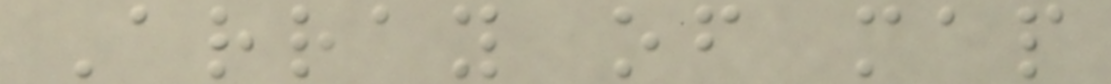Array of map
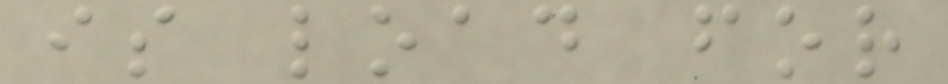is load for
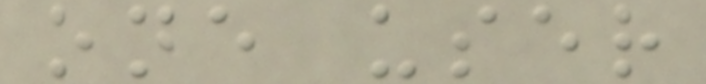one user
